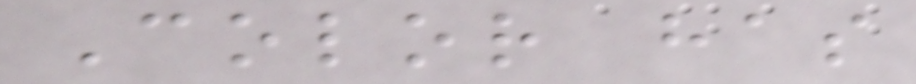Color has
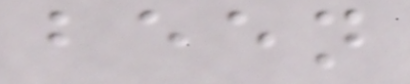been
